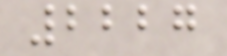2227
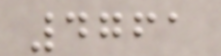4761
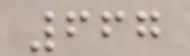667
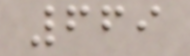669
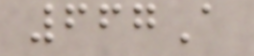667A
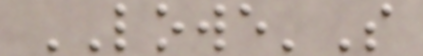LOWE'S
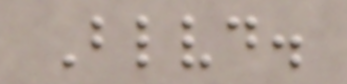Blvd.
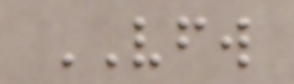VFW
